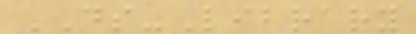DS-Library
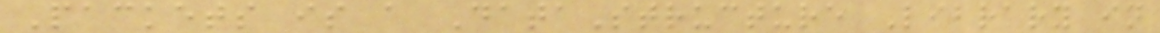Packets is a DataStructure Library in
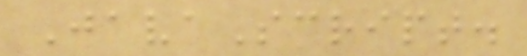JavaScript.
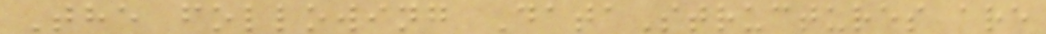The following DataStructures are
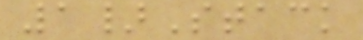1}Stack
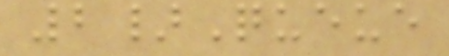2}Queue
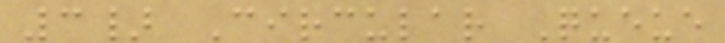3} Circular Queue
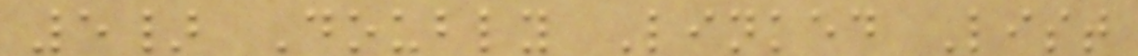5} Doubly Linked List
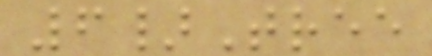6}Tree
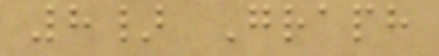8} Graph
